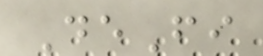DeFi
